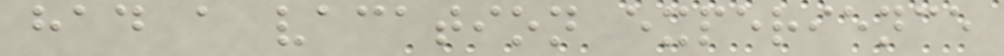had a vacation experience
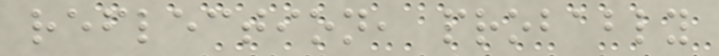reflection, probably
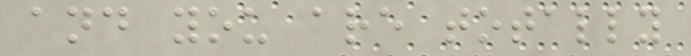and you are totally
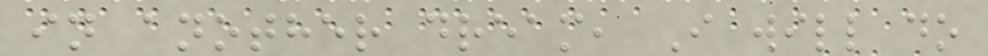in another dream, I will do
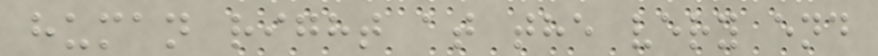human right at the very end
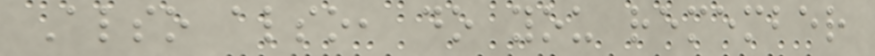Also also, do you remember
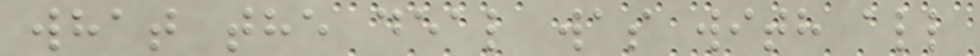what the deal was with all
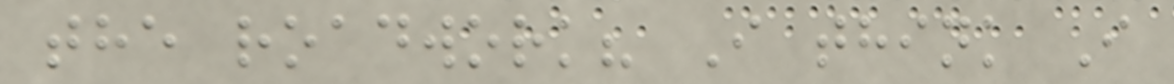the roadwork? I think I
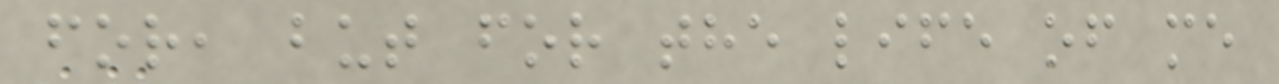for, but for the life of me
